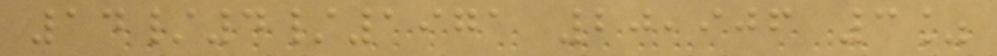14/4/1971 20,906 3%
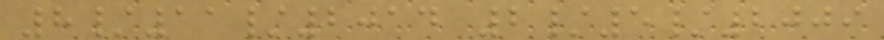8/11/2014 2/5/2009
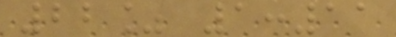22% 1:11
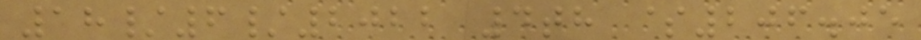18/6/2022 4th $206.05
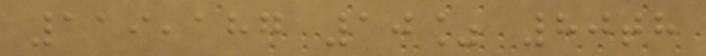119,187 10% 80th
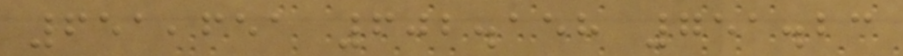651,651 602.158 751.23
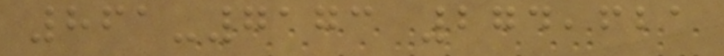861-7173 274,621
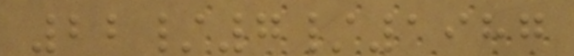22/7/1987
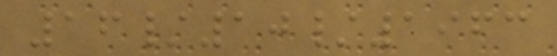16/10/1963
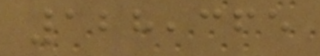128,365
